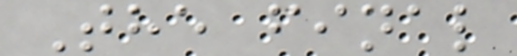The final
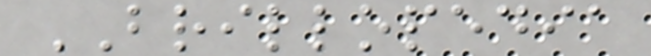BRILLOPEDIA
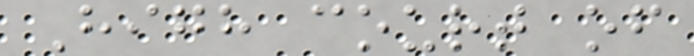High court of
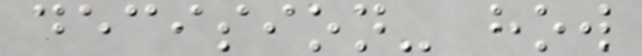decision- how
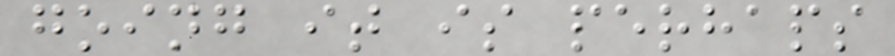going it is perhaps
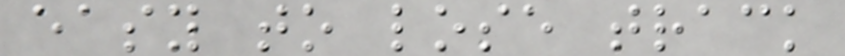easy to lose track
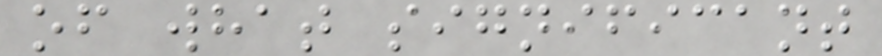of what significant
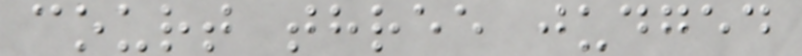court three judged
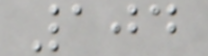104
